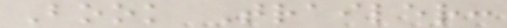Book Trailer:
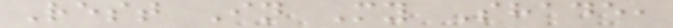Rest In My Shade,
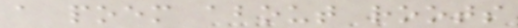a poem about roots
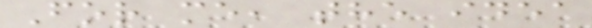For me, the idea
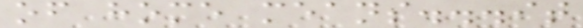of home means...it
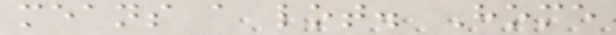means a lot. Home
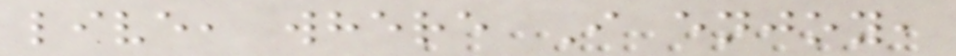live, where I enjoy,
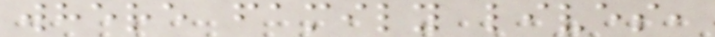where family lives,
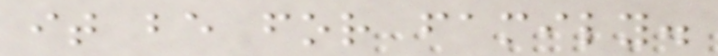it be for family.
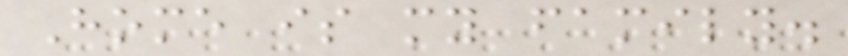Home is my family.
